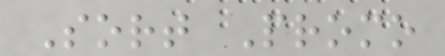Sort Promo
